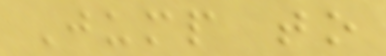Jump to
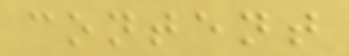content
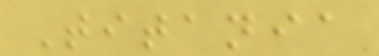Titania
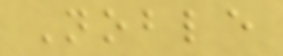Noble
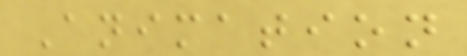Animation
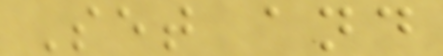Set and
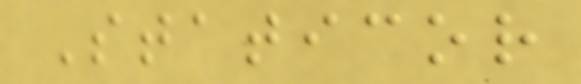Staticor
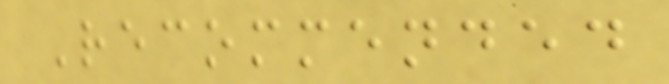Recommended
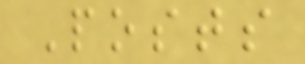Posts
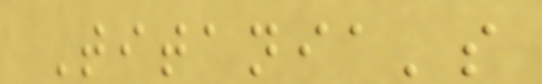Titania's
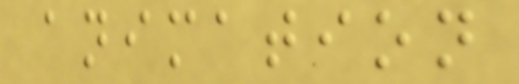animation
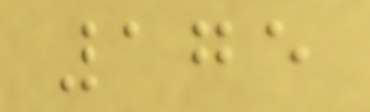175
